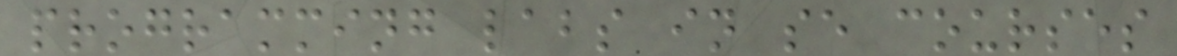programming labs in se courses
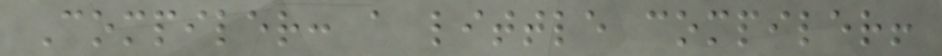Compiler: a little compiler!
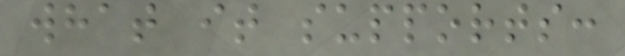what it supports:
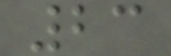23
